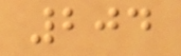204
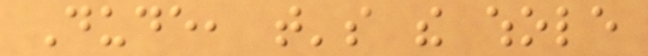Dude, that's the whole
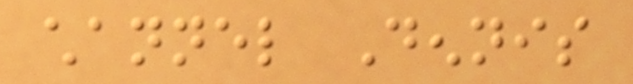channel Dennis
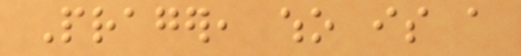Prager, who is a
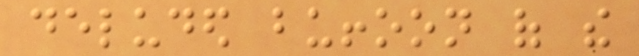deluded buffoon of the
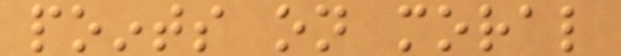points on moral
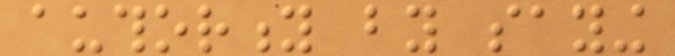authority by saying
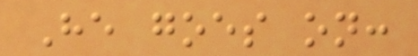He goes on:
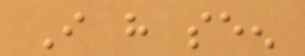I have seen
